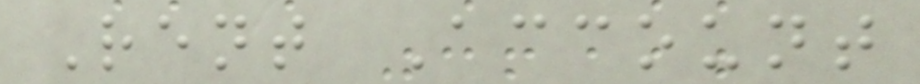Rent Account
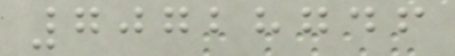70728746
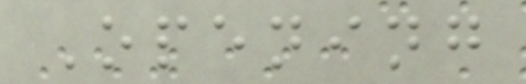Opening
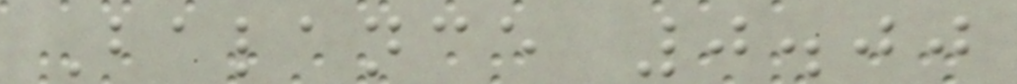Balance 0.00
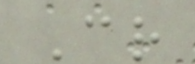Cr
